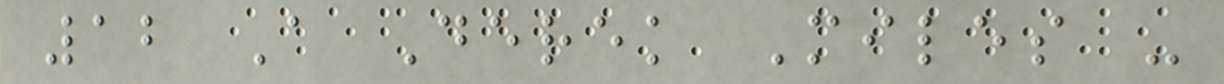12 A Derek Miles -
